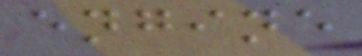engine
